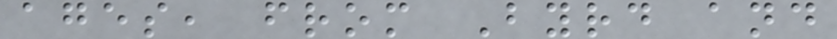ages, from Byrd and
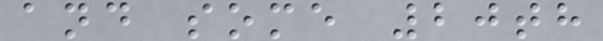and some 20th
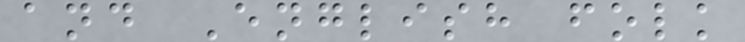and English folk
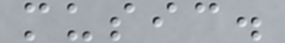music.
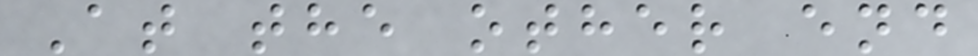At the other end
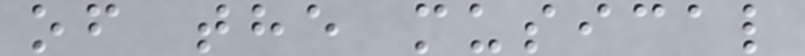of the musical
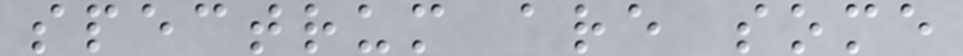spectrum are some
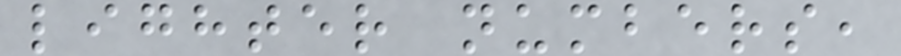lighter numbers,
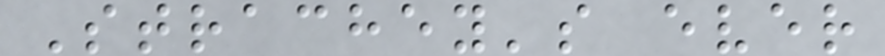Strachey's ever
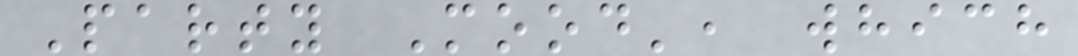Party Mood', which
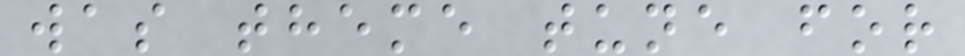was theme tune for
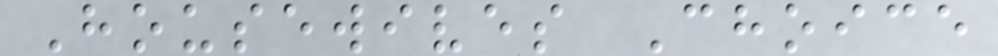Housewives Choice
